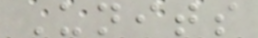Units
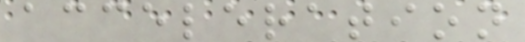acceleration
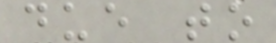due to
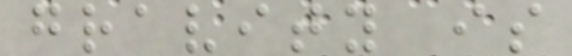gravity is
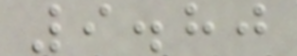9.80
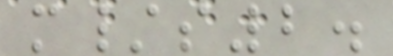m/s2.
